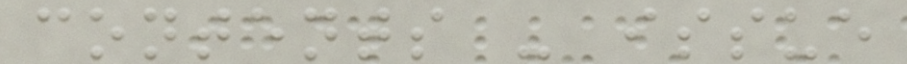contents - issue
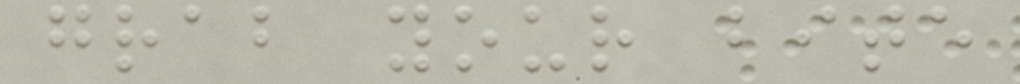grab your bite
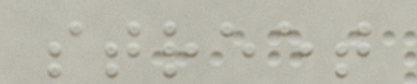street
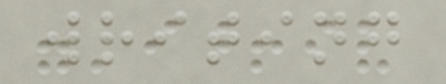writing
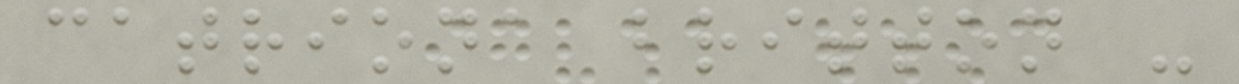catriona britton -
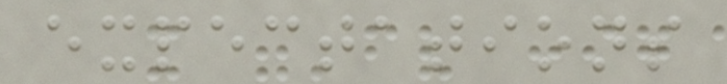expectations
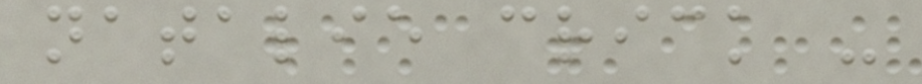natalie crick -
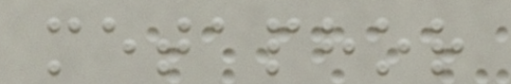metaphor
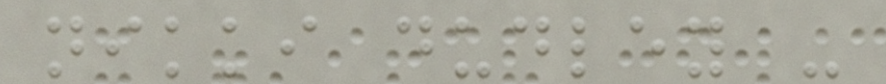nikki dudley -
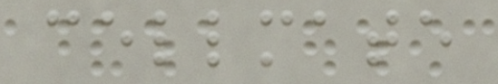cellmate
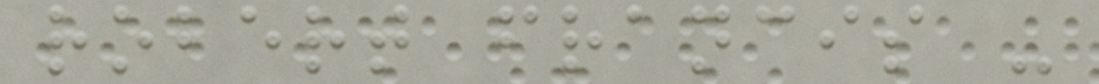robert francis -
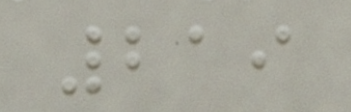219
